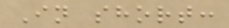In short:
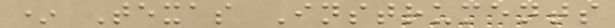* Texas Instruments
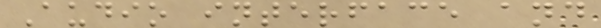Audio interface and
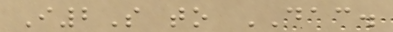I2S to DAC.
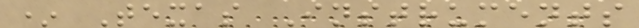* Texas Instruments
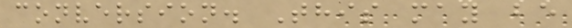conversion. This may be
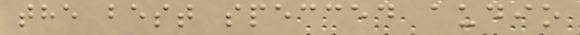the best specced audio
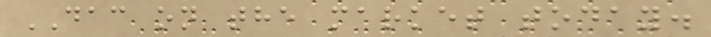DAC on the market today.
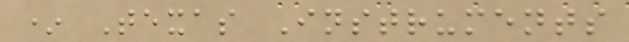* Texas Instruments
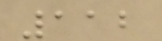112
